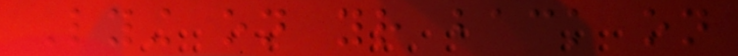Lying on your back on
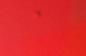a
